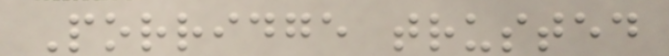Porridge trusted
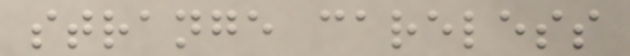strange careless
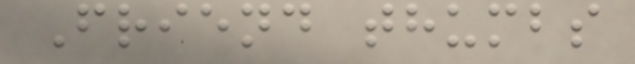Friend thumbs
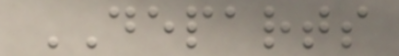DEPARTS
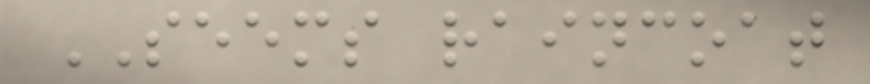SEEMS raincoat
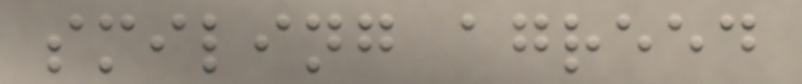smiling agreed
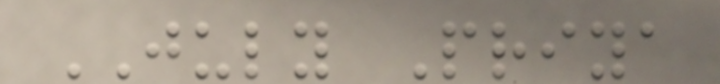JULY Priya
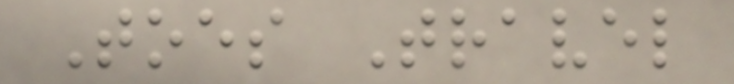Toes Travel
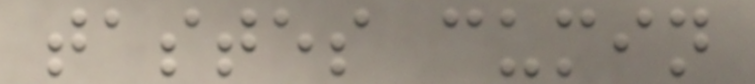tastes cumin
